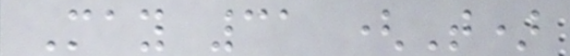May 31 (T)
